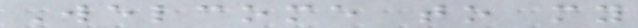Welcome to my
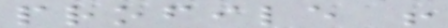profile !
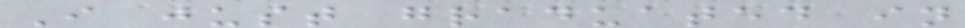I just graduated in
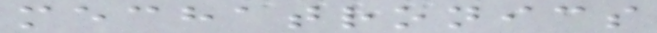mechatronics
